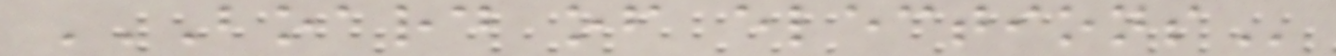BOARD OF ELECTIONS
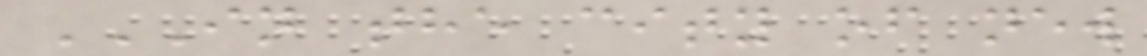IN THE CITY OF NEW
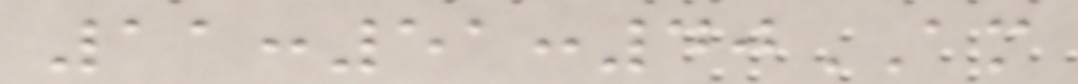11:51:40AM
